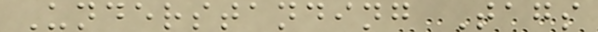Understanding Tags
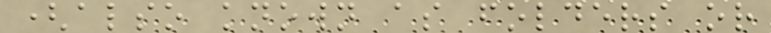(also known as folders or
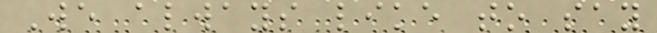We always like to say
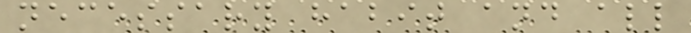necessary habit and all
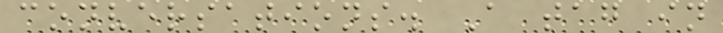conversations. A tag in
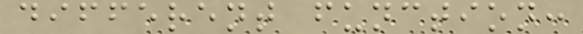different function:
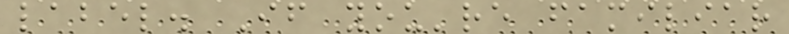label. If you're familiar
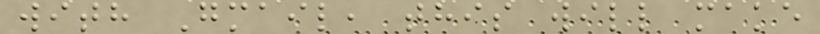with Gmail, this will make
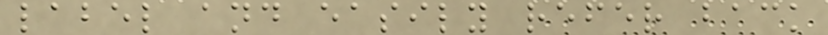label and easily refer back
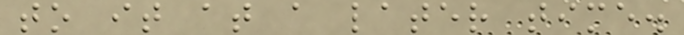to it at a later time.
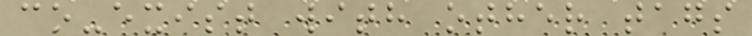co-exist with other tags
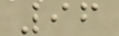96
